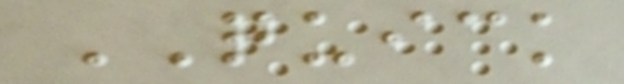QUICK
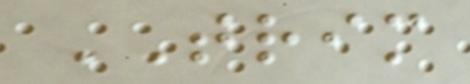TRIM
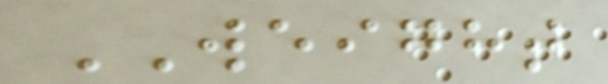WEIGHT
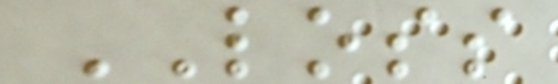LOSS
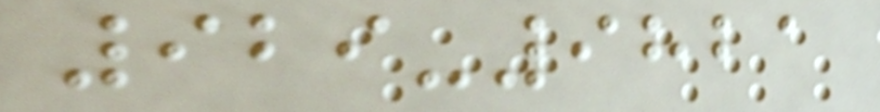929-9821
